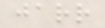jarr
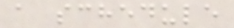a schedule
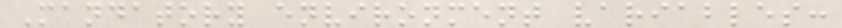Mandatory environment variables:
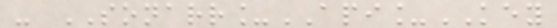- SONARR_API_KEY
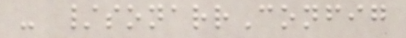- /sonarrConfig
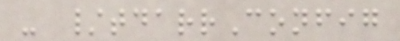- /tdarrConfig
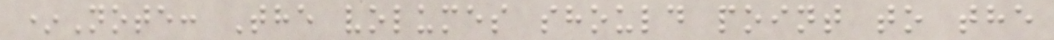*Note: The volumes should point to the
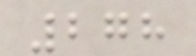278
